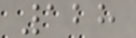128
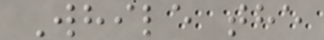While the
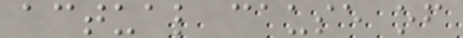actual cause of
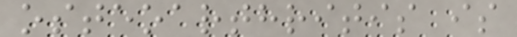osteoarthritis is
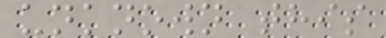unknown this
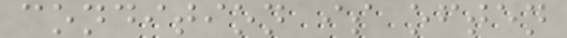condition is often
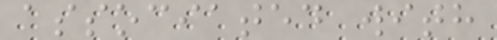associated with
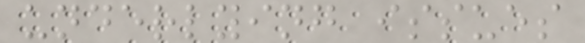underlying issues
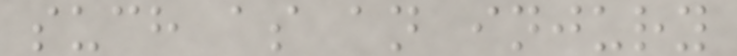such as an injury
